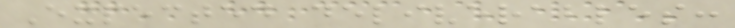Expected deliverables:
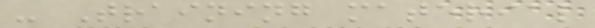- Training material
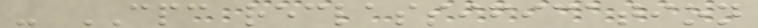- CPC reclassification
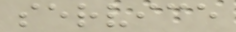service
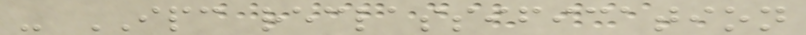- IPC reclassification
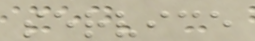service
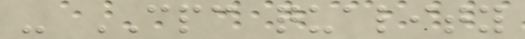- CPC quality
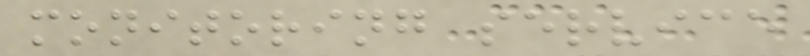monitoring service
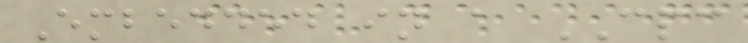Embedded in a CPC
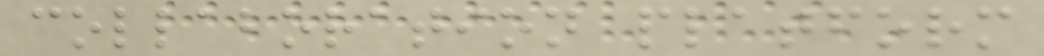collaboration platform
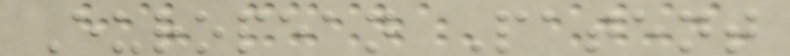European Patent
